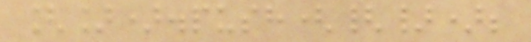[]).push({});
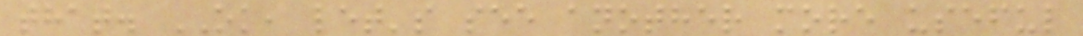that. OK, let's see another more useful
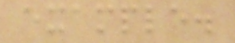example.
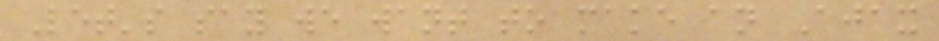Let's say we want to make an Ajax
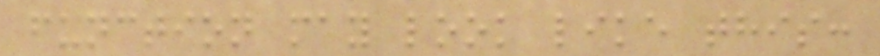function may look like this:
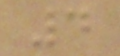4
